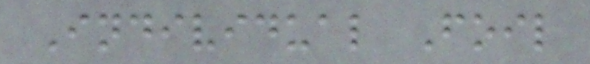Individual Foil
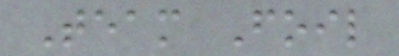Team Foil
